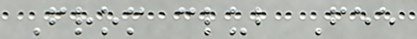From club Fee
